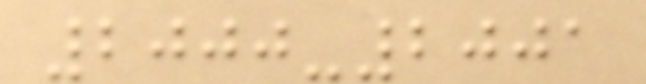2000-2001
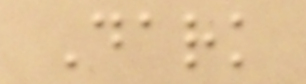Dark
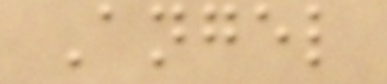Angel
